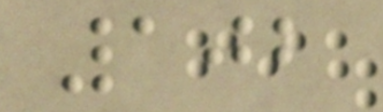102
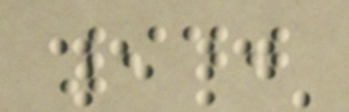940
